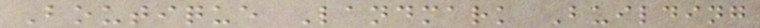Boutique Landmark Building
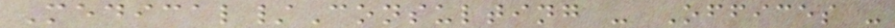Medical/Consulting - Offices -
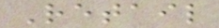Retail
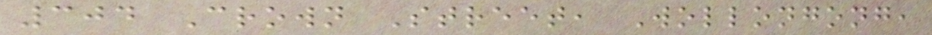304 Crown Street, Wollongong,
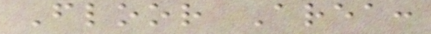Floor Area:
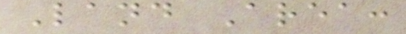Land Area:
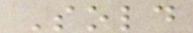Sold
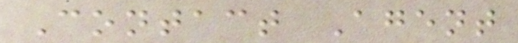Contact Agent
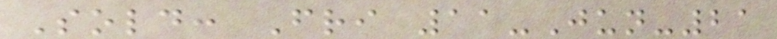Sold: Fri 11-Jun-21
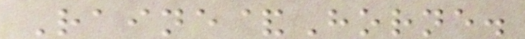Raine&Horne.
